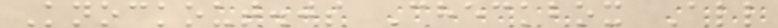Knockout.js Checkbox All
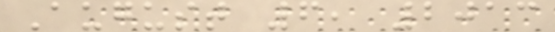August 6, 2013
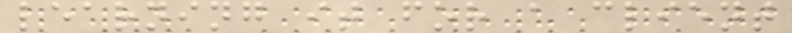learning it for a client
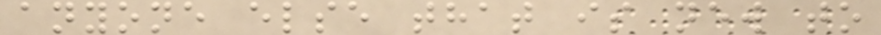anyone else that is new to
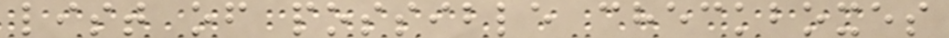list of possible checkboxes
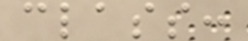class:
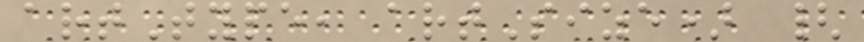artType, artSize) {
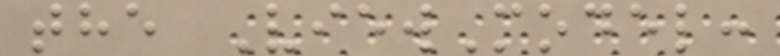the ViewModel:
